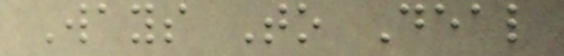Ways To Deal
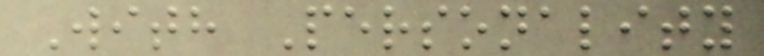With Personality
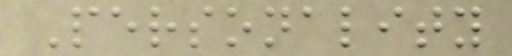Personality
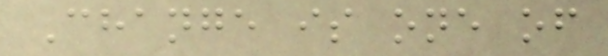Change is one of
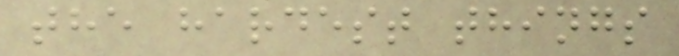the hardest things
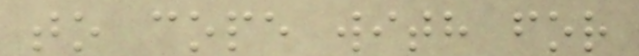to cope with for
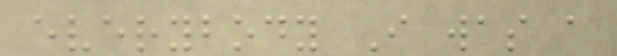everybody I was a
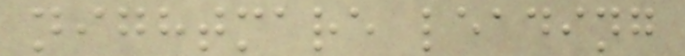nightmare leading
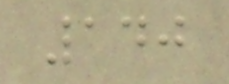140
